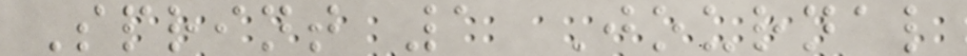Sprint 1 Journal
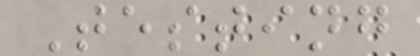Testing
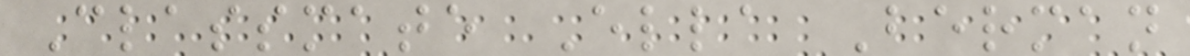Classmate Ella Berman
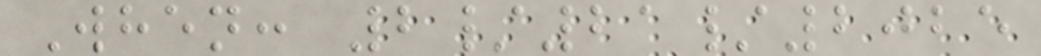When: 2/21/2025
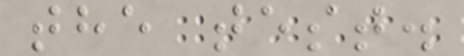the test.
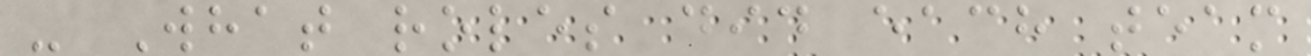- What roles did each team
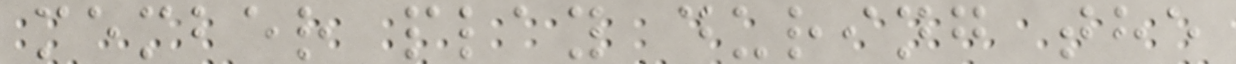member play during the
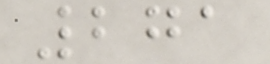271
